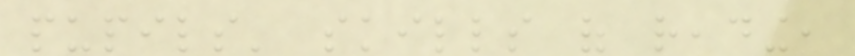pupils' skills of reading,
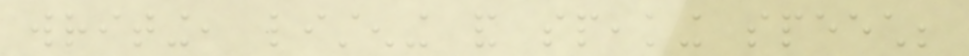writing, listening and speaking speech;
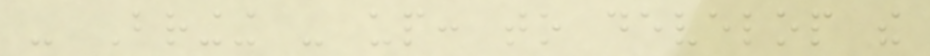- Bringing - up: to develop the
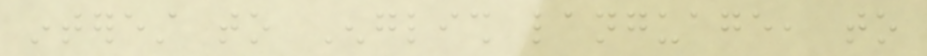interest to English language, to
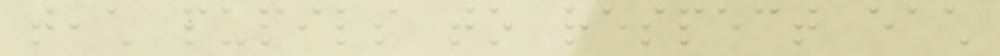teach pupils to respect each
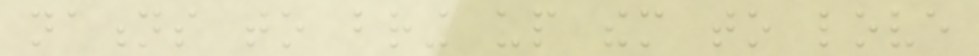nations to bring up them to love
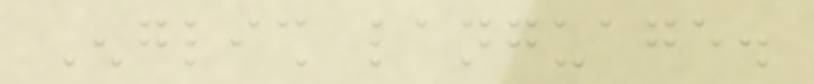English language.
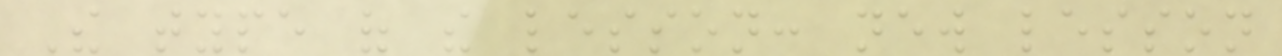The type of the lesson: new lesson
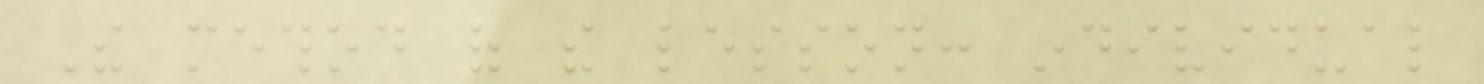The method of the lesson: individual
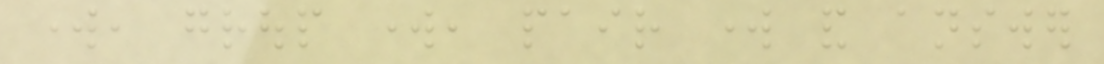work, group work, pair work and answer
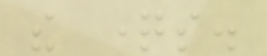the questions.
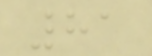81
